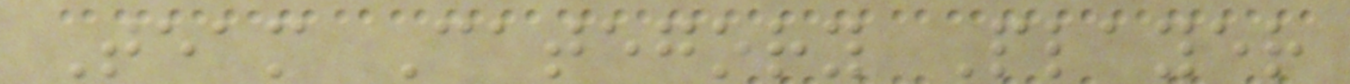Team Category Player
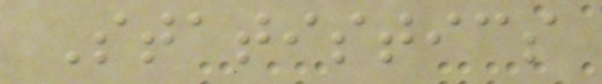Statistics
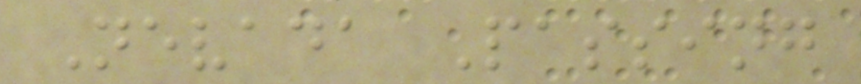Nevada Passing
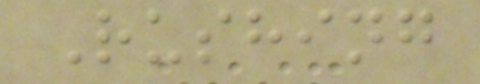Rushing
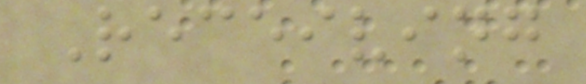Receiving
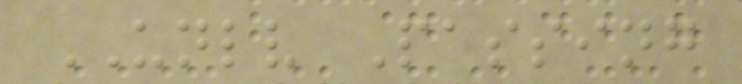UNLV Passing
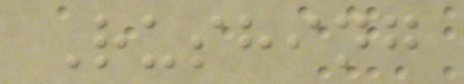Rushing
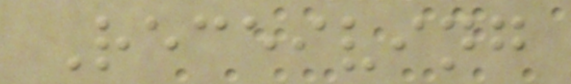Receiving
